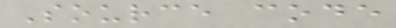Source code
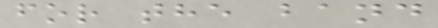for the band
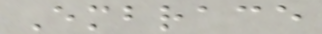Embrace
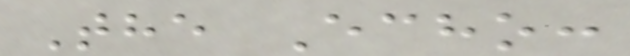The Echo:
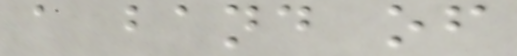a band of
